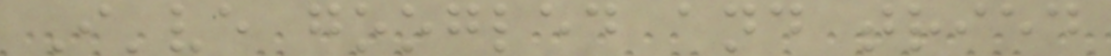I've googled and tried
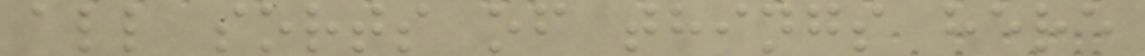all sorts of things here
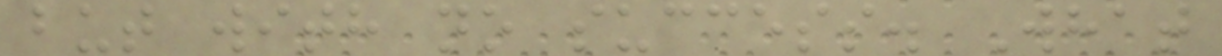but with no success. What
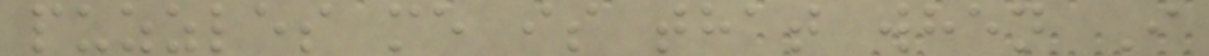puzzles me is that when I
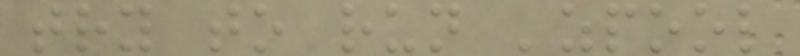try to run 'zpool
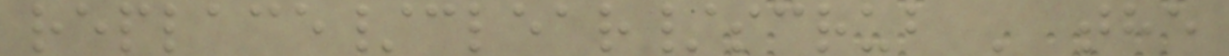replace/clear/scrub ' the
